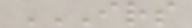IRS
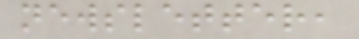newsletter,
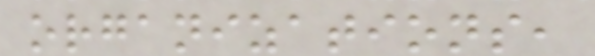organizations,
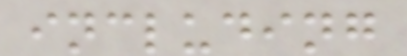including
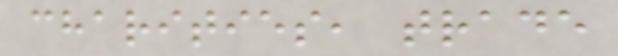charities, trade
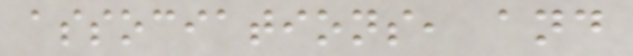associations, and
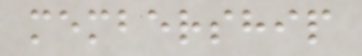membership
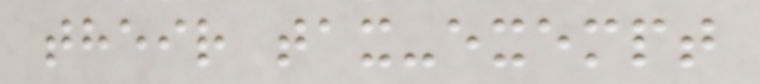their tax-exempt
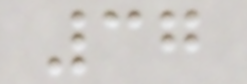37
